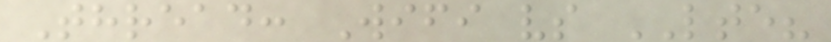Thread: Wifi vs LTE?
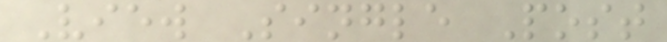View Single Post
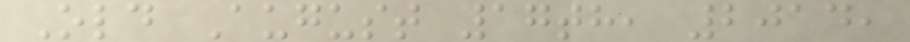Old August 17th, 2014,
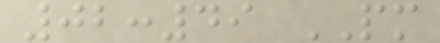02:49 PM
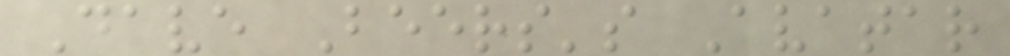Dave Beers's Avatar
